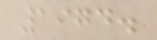1974.
